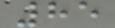85
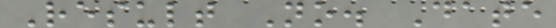Result No. Date
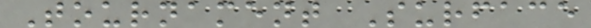Tournament Surface
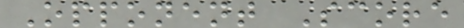Opponent Score
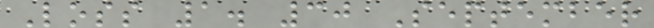Loss 1. 30 September
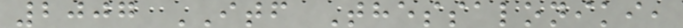2007 ITF Thessaloniki,
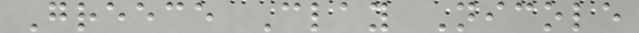Greece Clay Nicole
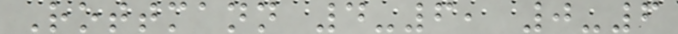Rottmann 4-6, 0-6
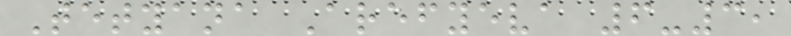Tetyana Arefyeva 6-3,
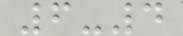6-4
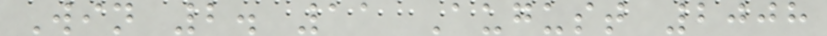Win 2. 11 August 2008
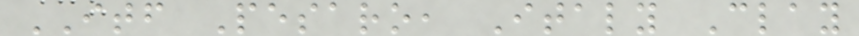ITF Pesaro, Italy Clay
